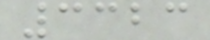3323
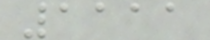1111
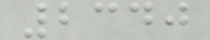2340
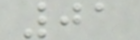01
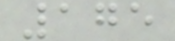175
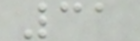31
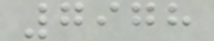7978
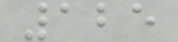125
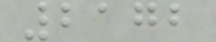2172
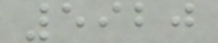5920
